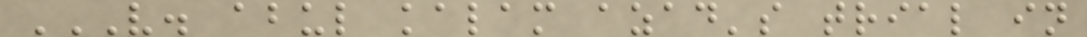V. ABUL KALAM AZAD'S TRIAL IN
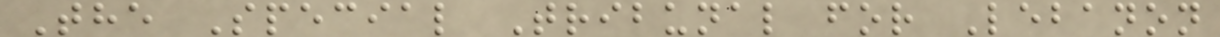The Special Tribunal for Lebanon
